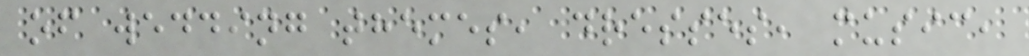of wedding themes, dresses, music,
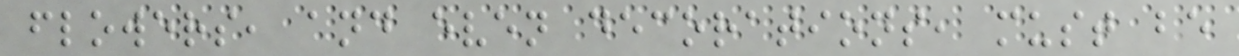flowers, and even decorations, must be
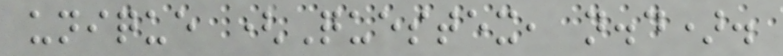unique (Questex, n.d).
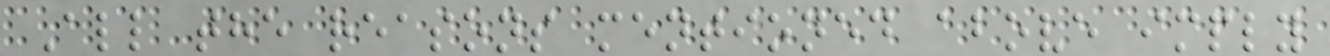All the reasons mentioned above imply
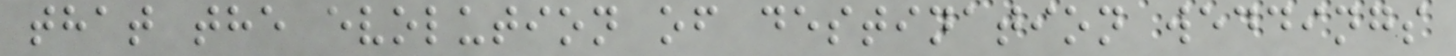that the evolution of destination weddings
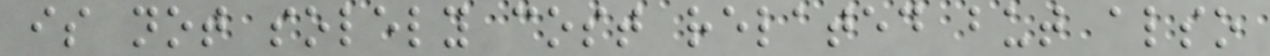is not solely cost related but also
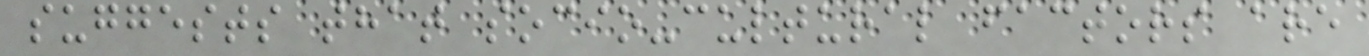suggests that socio-cultural factors are
